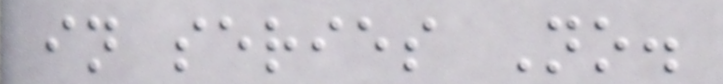in series No.
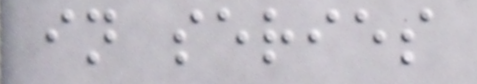in series
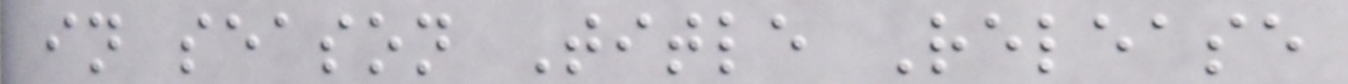in season Title Release
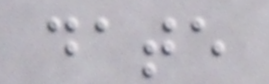date
